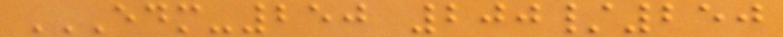EDM-250 200/250
